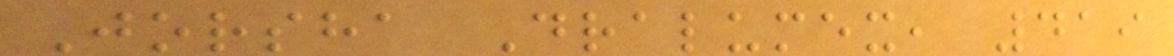Jorsha Dralumex, 419
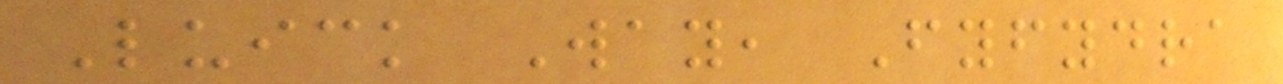Luick Way, Fyfydra
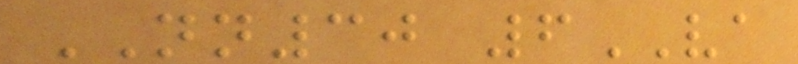NN30 6VA
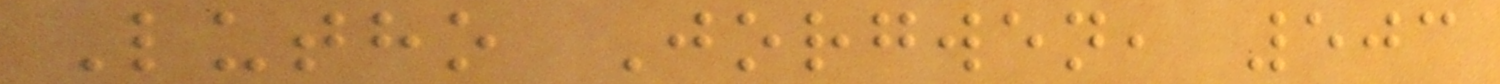Lutho Jorgwen, 503
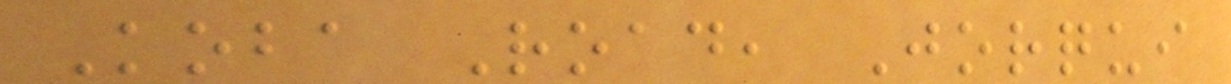Koba Road, Jorqui
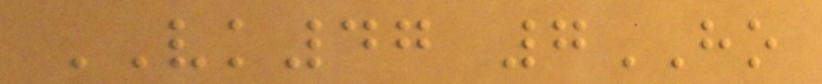VK47 7HO
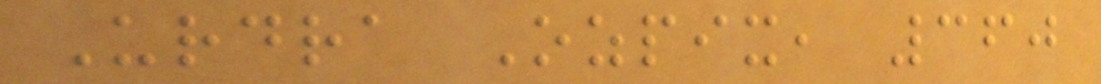Urdra Ozpix, 360
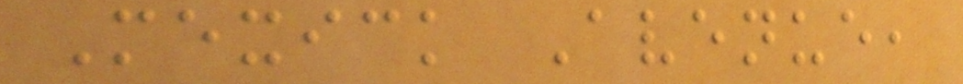Mexick Avenue,
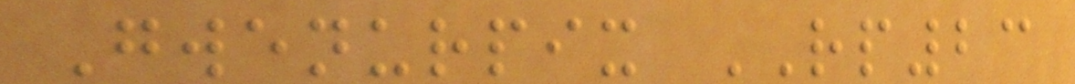Gwenurpix RP23
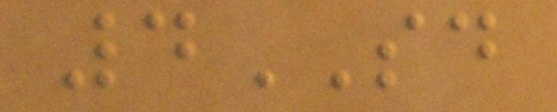4SD
